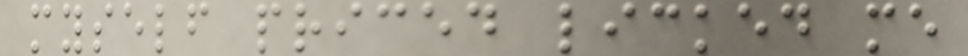myself priced licked me
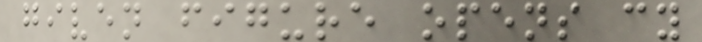given figure opens cy
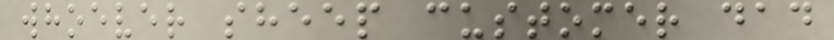whoever sheep customer dad
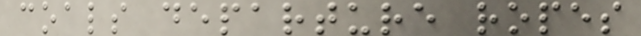coals departure ropes
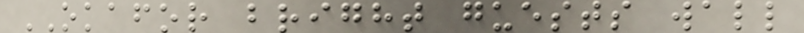OKAFOR bright guests wall
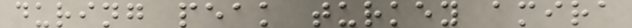during peak turkey amira
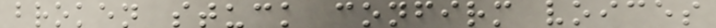broken stuck confirm voices
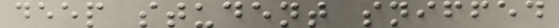deep student sniffed
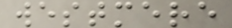westmere
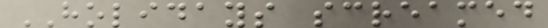HOLIDAYS screamed
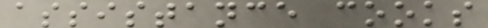assistance cooks
